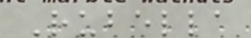Rubella
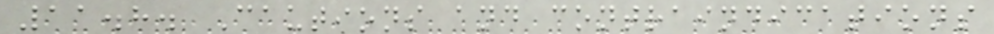11.8. Cautions and contraindications
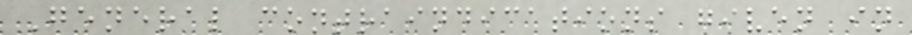General contraindications given in
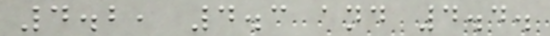4.2, 4.3 and 4.4.
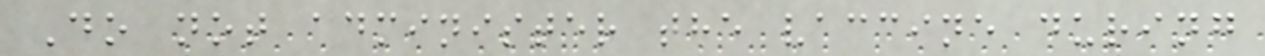Do not administer the vaccine during
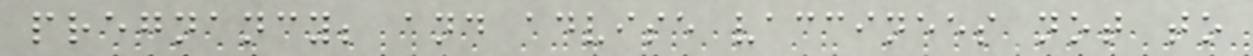pregnancy; and advise vaccinees not to
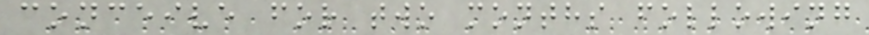conceive for two months following
